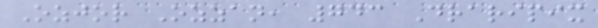Ozjor Ozzan, 743 Draripix
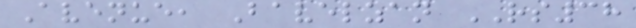Avenue, Bavelzan RS38
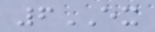6EX
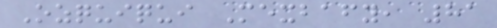Ozquiqui Mexbafy, 81
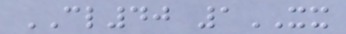CL40 1XX
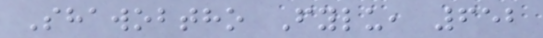Shawobtho Fylu, 652
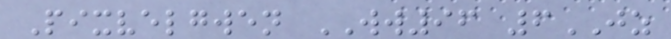Pixvelgwen WW96 6JZ
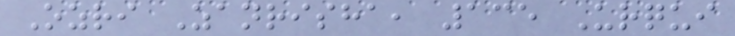Ozri Zanrisha, 135 Urqui
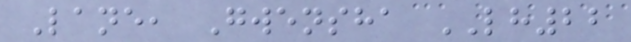Lane, Gwensha LH22
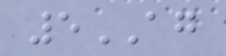5AG
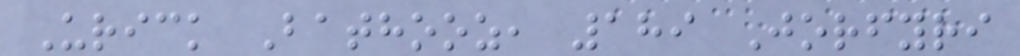Urick Bathooz, 189 Jorfyri
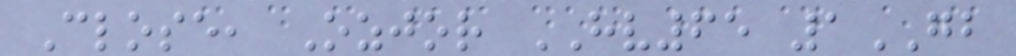Close, Ozjor HV65 1GB
